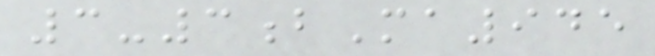3-3bMa945
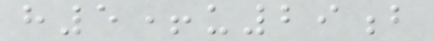h5+u29b
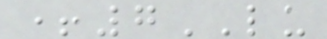+7LU
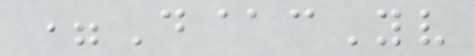=D@cYv
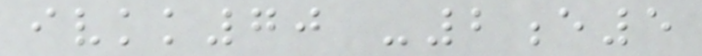ivkk70 -2e5
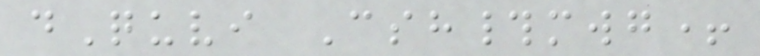dQuvi Csh#mwg+
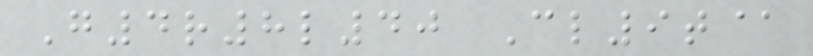G4r8l40 Cl9t@
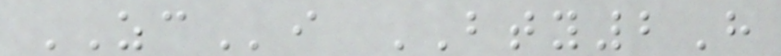ZCi BTY2H
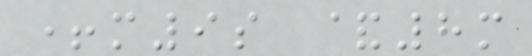+m9s &8m
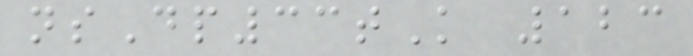nsDp33tK 123
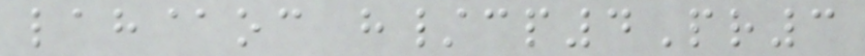lah@oc h/cp4Pr3
